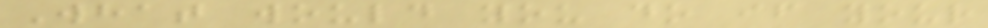What would you do if your
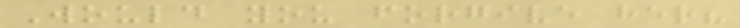Would you forgive her?
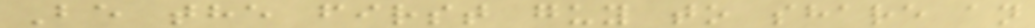Be the first guy to share an
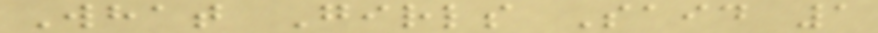What Girls Said 1
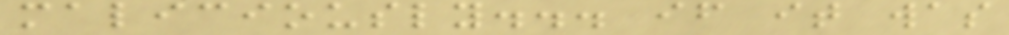maliciously... if it was
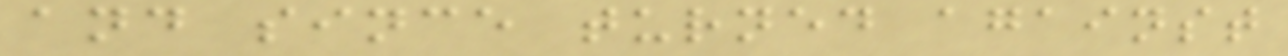and since turned against
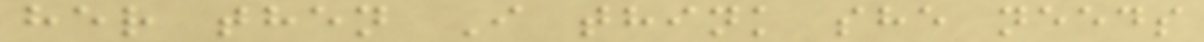her then I think she needs
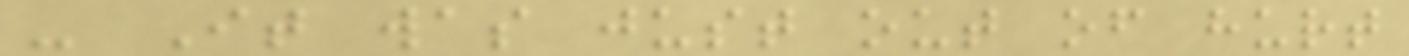- It was just out of hurt
